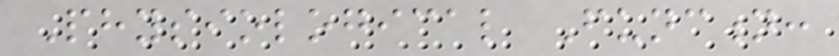Physiological Function:
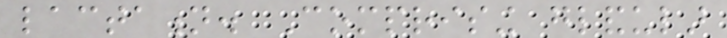lactation. Comprising glandular
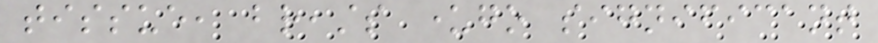tissue, breasts undergo significant
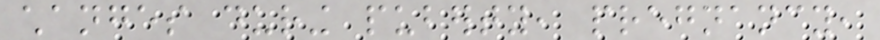changes during puberty, pregnancy,
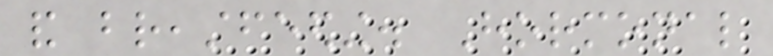and breastfeeding. Hormonal
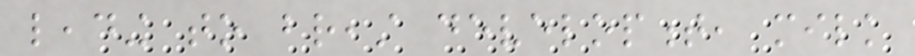leading to breast development, milk
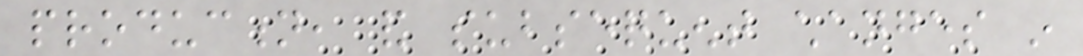production, and subsequent changes in
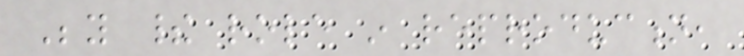Beyond their role in reproduction,
